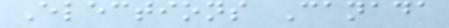Elections Canada
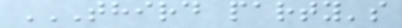THIRD PARTY'S
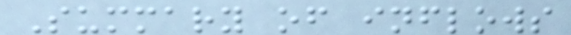Summary of inflows
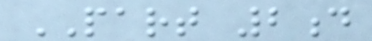PART 2d
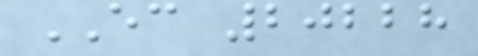EC 20228
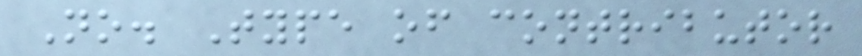No. Type of contributor
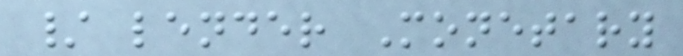/ lender Monetary
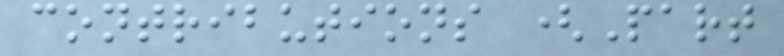contributions (Part
